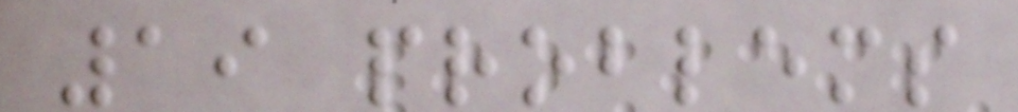19 problems
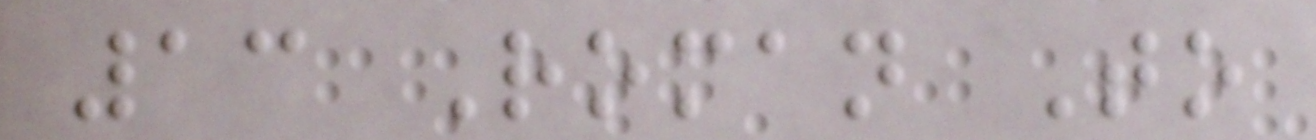13 Roman To
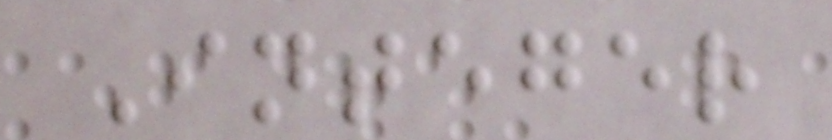Integer
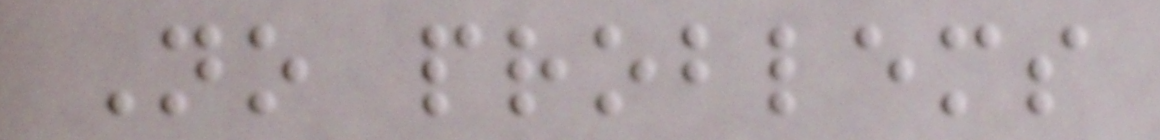No problems
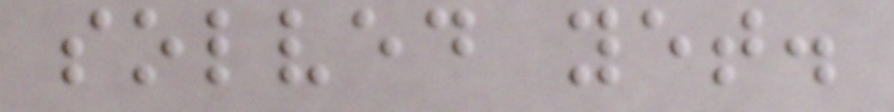solved yet.
